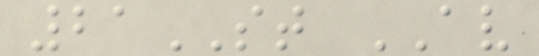21ST AV
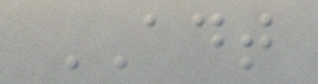ADT
